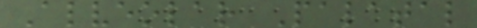Alveolar Palatal
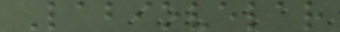Labiovelar
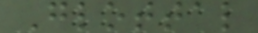Glottal
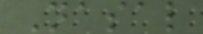Nasal
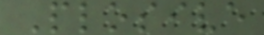Plosive
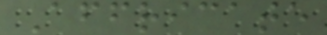Affricate
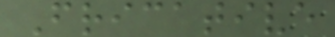Fricative
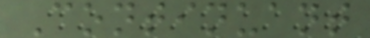Continuant
